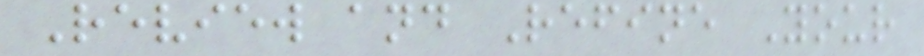Review and Refine Your
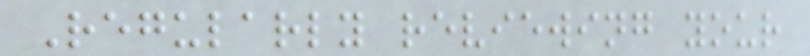Regularly reviewing your
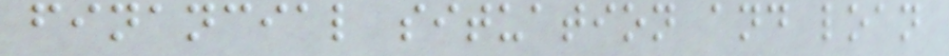financial situation and loan
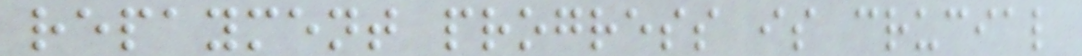repayment progress is crucial
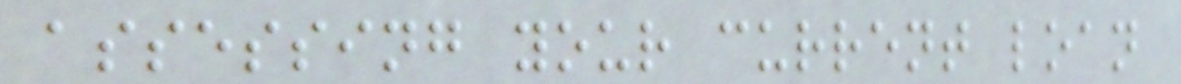assessing your current loan
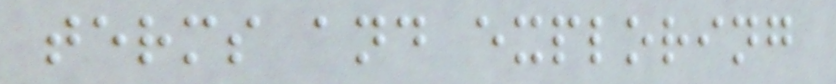terms and exploring
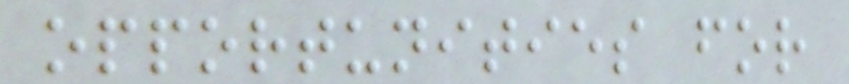opportunities for
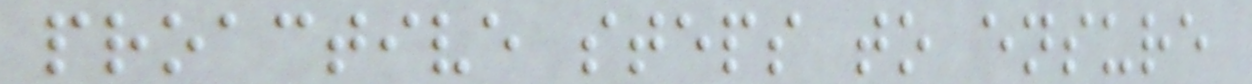proactive steps to ensure
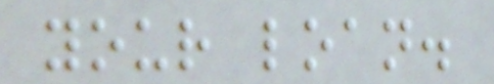your loan.
